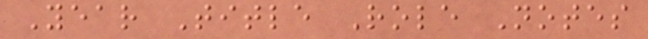Year Title Role Notes
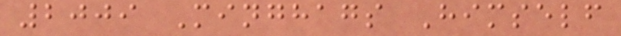2009 Minghags Himself
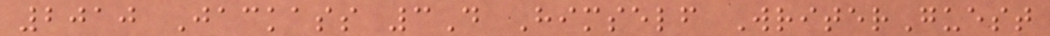2010 Jackass 3D Himself WriterGuest
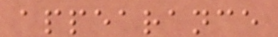appearance
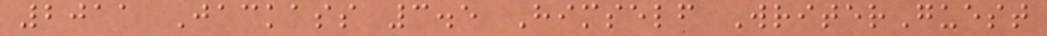2011 Jackass 3.5 Himself WriterGuest
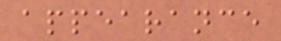appearance
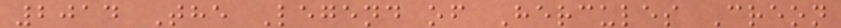2014 The Legend of Hercules Creon
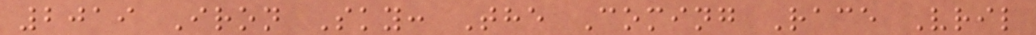2019 Iron Sky: The Coming Race Vril
